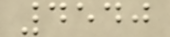4540
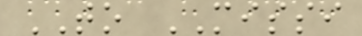TO MISSI
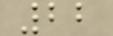22
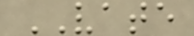VATE
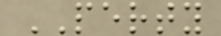PERTY
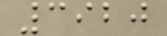3920
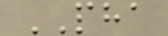PHA
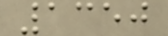1350
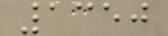1350
